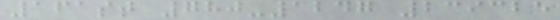161st 780-1247 239325
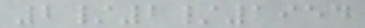2/2/1954
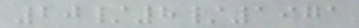20/8/1971
